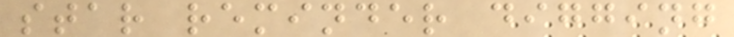star reminder digging
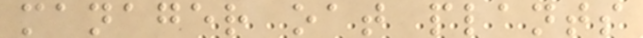manager oat plants
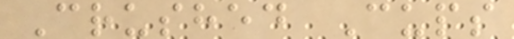Crushed Cups
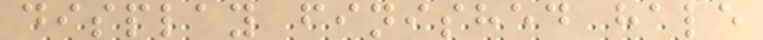display finished hale
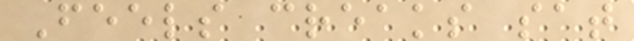Feels creaks sat
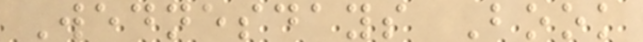Wednesdays Book
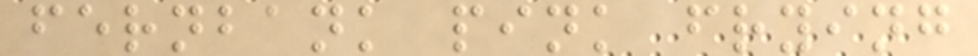fernbank pink frying
